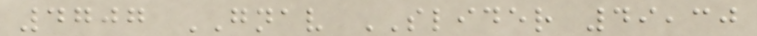4707 GNAV SLIDER 49,30
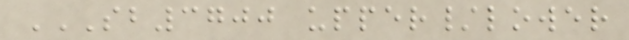SB3700 UPPER/LOWER
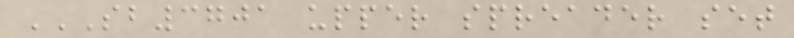SB3701 UPPER SPREADER SET
